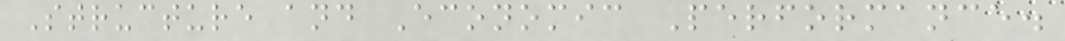Structure and Economic Performance.
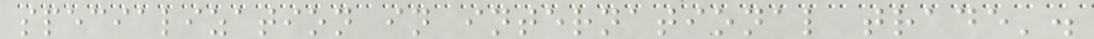specialization in international trade'.
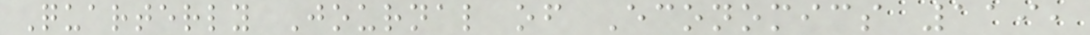Quarterly Journal of Economics 119,
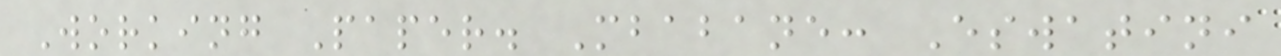Working Paper. Mbabane: Eswatini
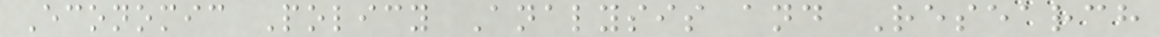Economic Policy Analysis and Research
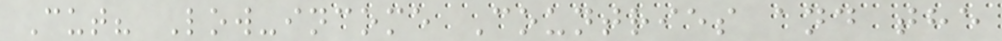Cut? Low-income Countries and the
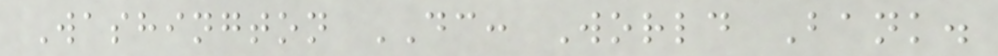Washington DC: World Bank.
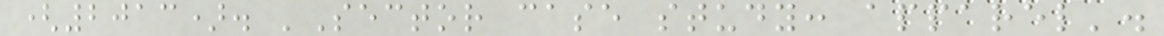(2013). 'Sector case study: apparel'.
